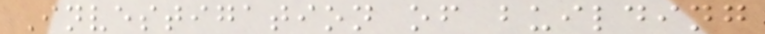Investigation of building
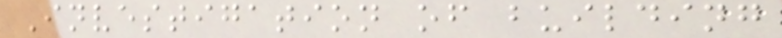Investigation of building
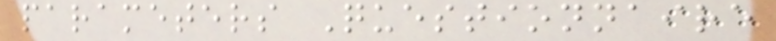parameters Questionnaire
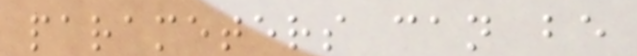parameters can be
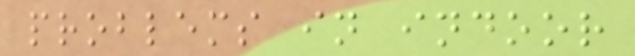problems in indoor
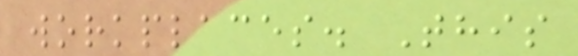workplaces. This
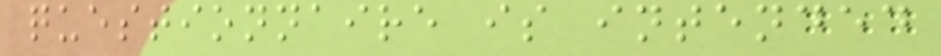questionnaire is intended
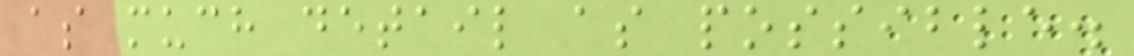as much detail as possible.
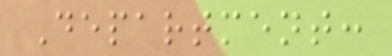Department:
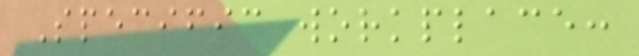Specific workplace:
